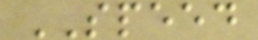SPEED
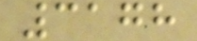3178
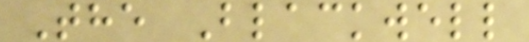The Blackwell
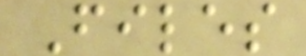Files
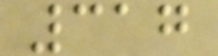317
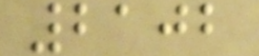2102
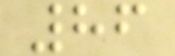86
